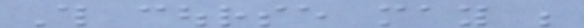This course may be
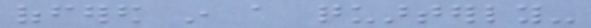offered in a quarterly-
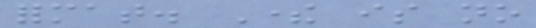format. There is no
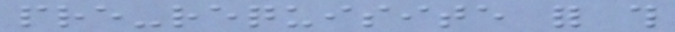pre-requisite for this
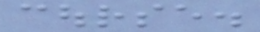course.
